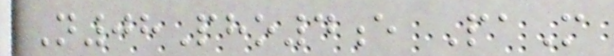N08Pho4e PaM
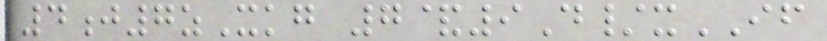4j7zXkg 7&9D/xIF
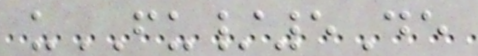uFU/5De
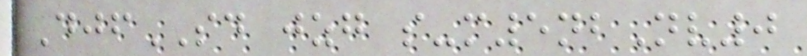DjfSD jzg s-m5nbNv0
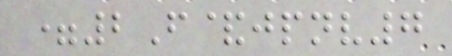=2F&jpnv7
